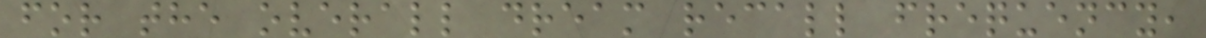for the overall dream recall frequency,
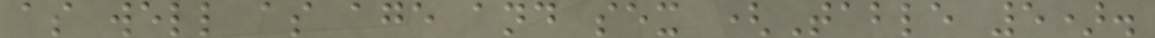as well as age and sex (Table 5).
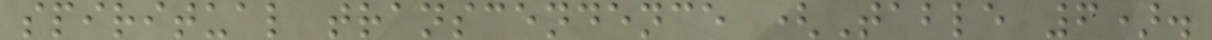spiritual transcendence (Table 6).
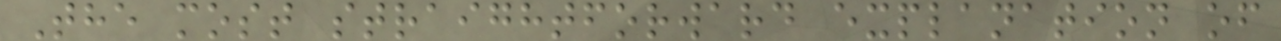The most straightforward explanation of
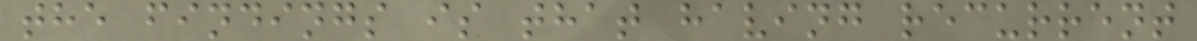the findings is that having recurrent
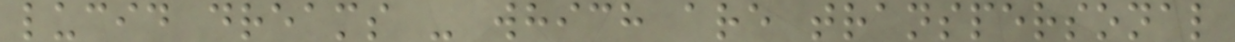lucid dreams - which are transpersonal
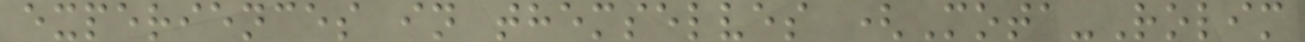experiences in themselves (Mota-Rolim
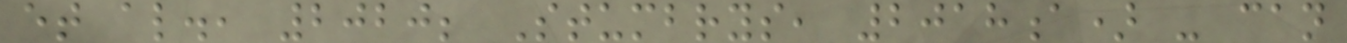et al., 2020; Stumbrys, 2018a) - can
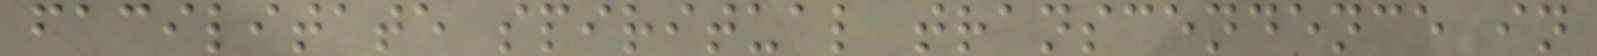facilitate spiritual transcendence in
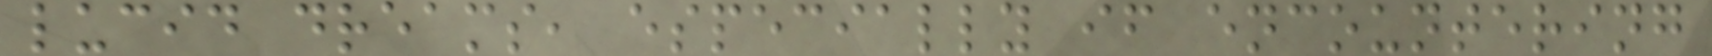lucid dreams, especially if encountering
